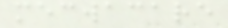mecwacare
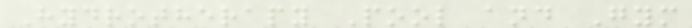Hydrotherapy Pool and Gym
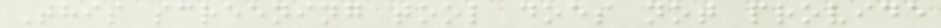This screening tool does not provide
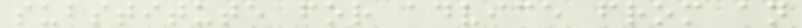substitute for advice from an
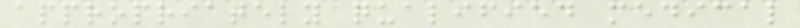appropriately qualified medical
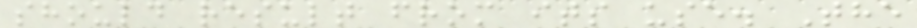should result from its use. The
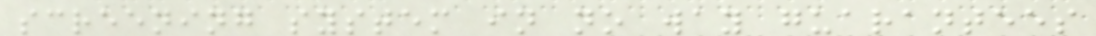screening system in no way guarantees
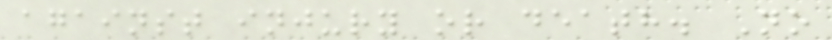against injury or death. No
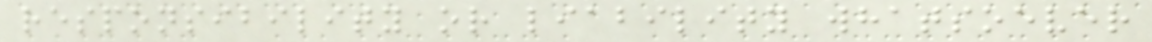responsibility or liability whatsoever
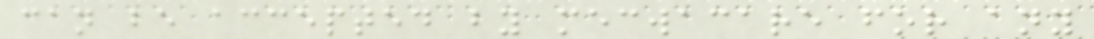can be accepted by mecwacare for any
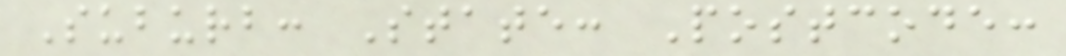Suburb: State: Postcode:
